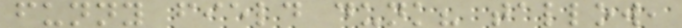funny field dunk? tallow,
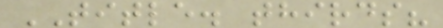TITLE. thirds?
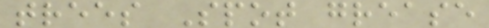trees Spot grease
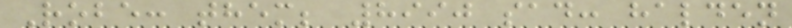Robe: them; 8990 sad: halden
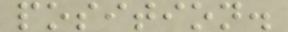position.
